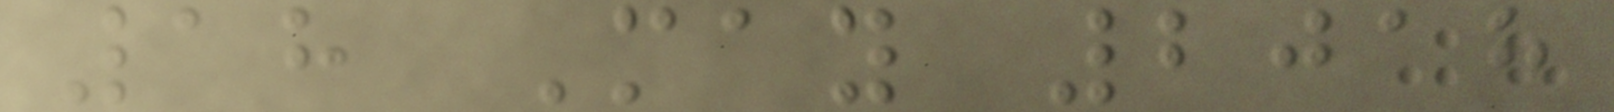18 May 2018
